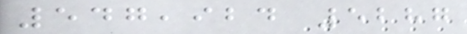547,924 5287
